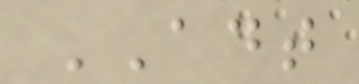ADT
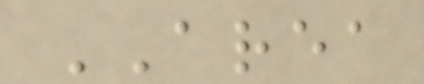AREA
